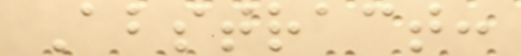Abstract:
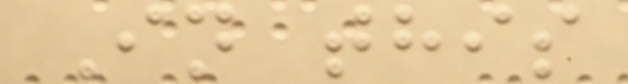In this
